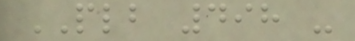PLB 498 -
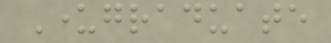Undergraduate
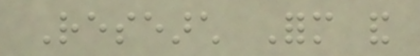Research Form and
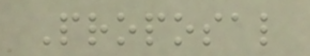Proposal
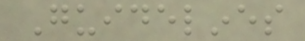Guidelines
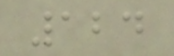124
